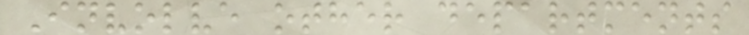Involve other departments
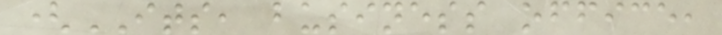(ITS, business office,
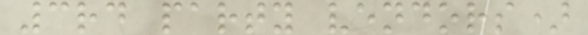3rd party vendors)
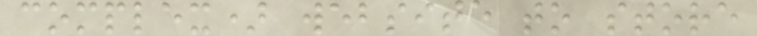complex) website to store
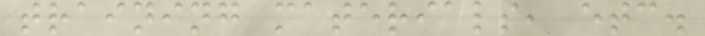training materials, etc.
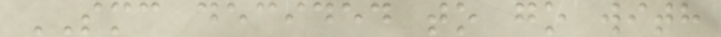SMC decided to go with
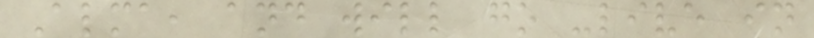Alma, and will go -live in
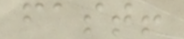fast!
